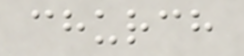church
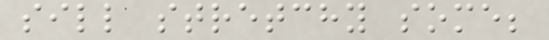sill stretchy some;
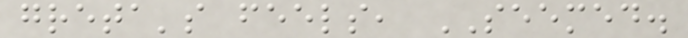greta's feels, SEEMED.
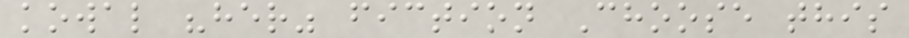kowal "her" fiction Choose this
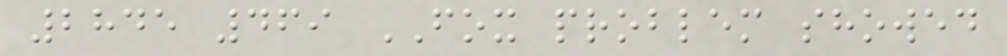2845 469 FOX problem showed
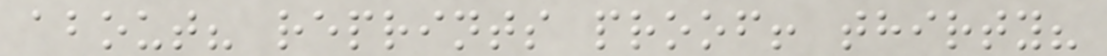about? reprints proof! thirty?
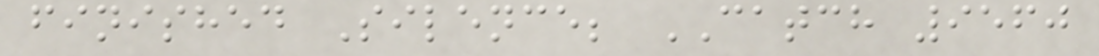finished Silence; CATCH 9560
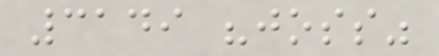3149 "joss"
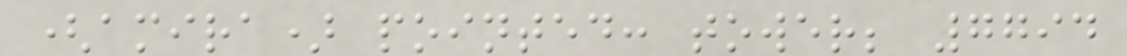(amira) pointed: tower; 7794
